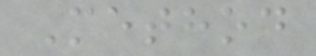Method
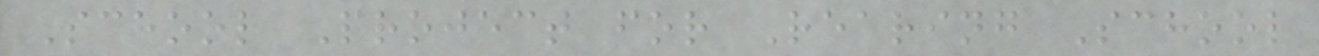School Project for Rearing School
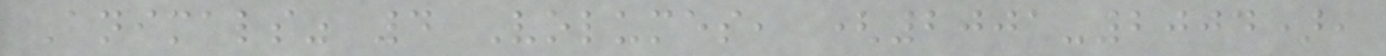Animals" 4 Volumes, (2001-2004),
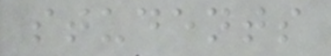students
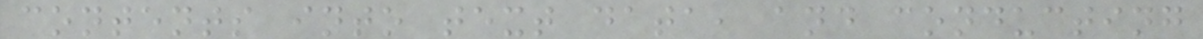contents into text data, and conducting
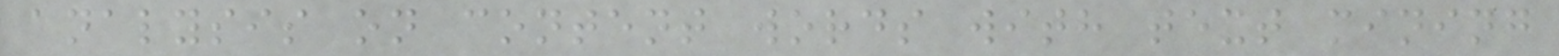analysis on content words with text mining
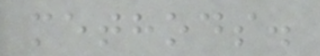methods.
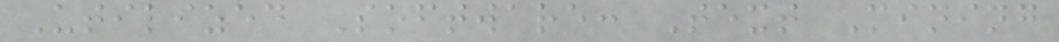Utilized Software: Text Mining
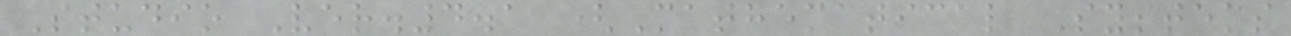Studio Ver.4.1 (Mathematical Systems
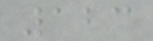123
